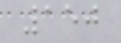150
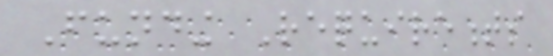Funding Requirements
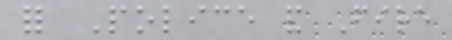for Police and Fire
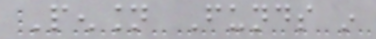Pension Funds in
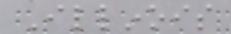Illinois
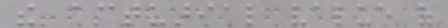the actuarial value of
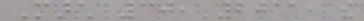March 30, 2011, the
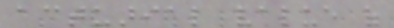actuarial value of
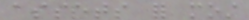assets for most
